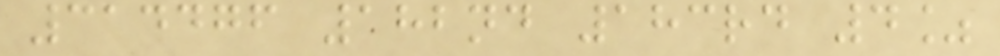314476 182nd 183rd 4%
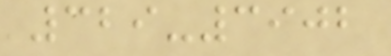329-3902
